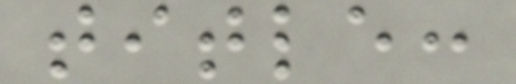title:
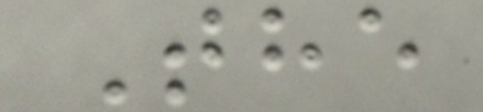The
